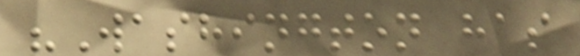"Washington has
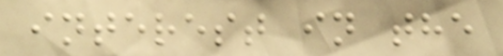interest in the
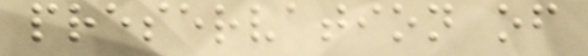preservation of
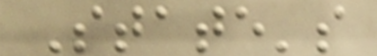State's
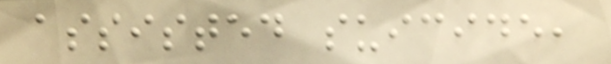assisted suicide,
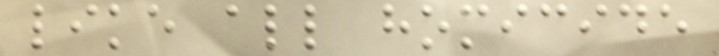like all homicide
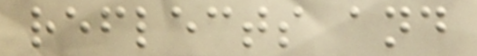reflects and
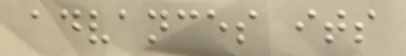advances its
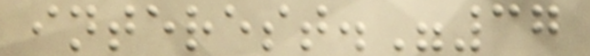interest."37
